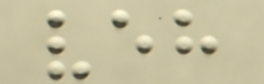veh
